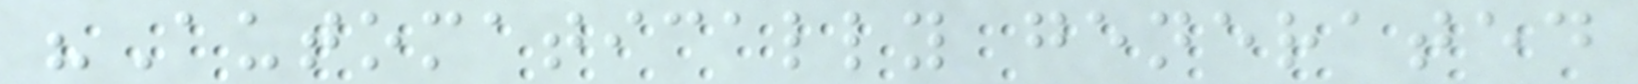"Automatically generated
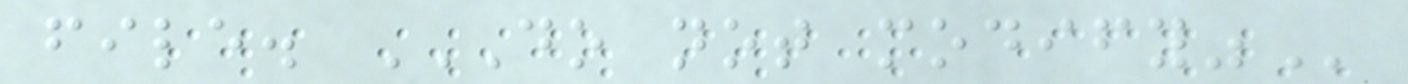file. DO NOT MODIFY"
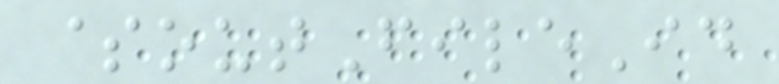$outFileId
